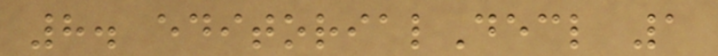8. editorialDecl 1
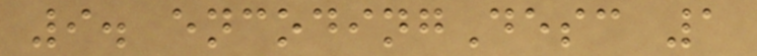9. encodingDesc 1
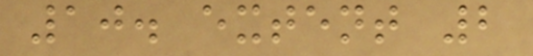10. extent 2
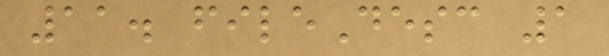11. fileDesc 1
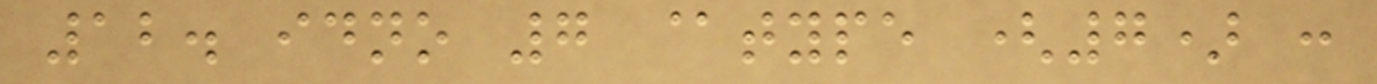12. idno 7 @type (7) :
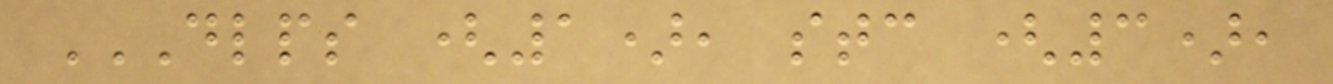DLPS (1), STC (3),
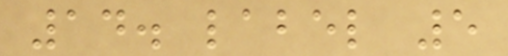14. label 5
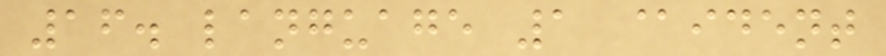16. language 1 @ident
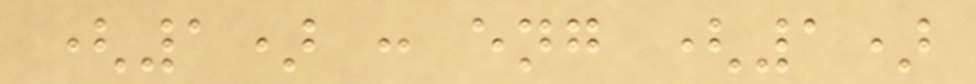(1) : eng (1)
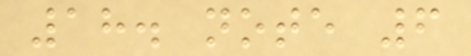18. note 6
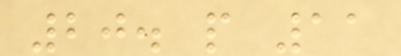20. p 11
